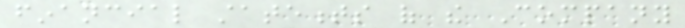financial statements of the Company
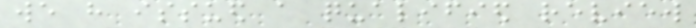we have issued a qualified review
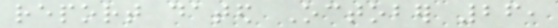report dated October 26,
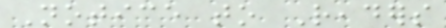Notice to Readers
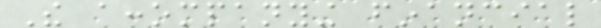The accompanying financial
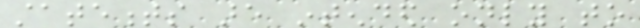statements are intended only to
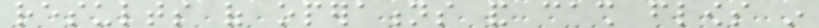results of operations and cash flows in
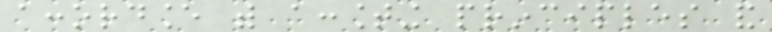accordance with accounting principles and
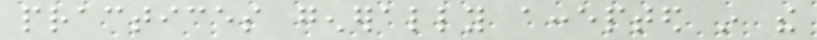practices generally accepted in the
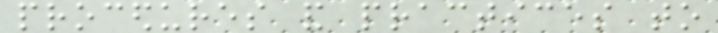procedures and practices to
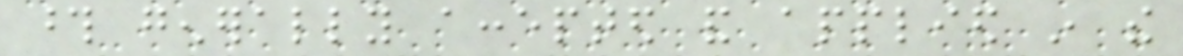those generally accepted and applied in the
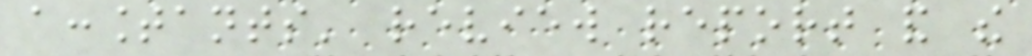accountants' review report and the
